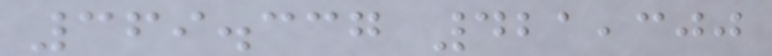369.337 421,300
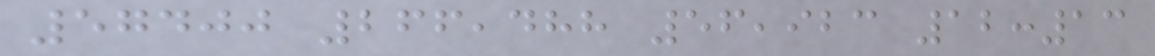57400 266,488 56,923 12:13
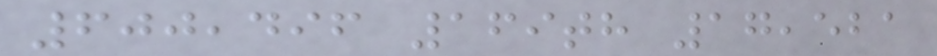600,496 169th 17,521
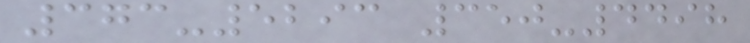373-5293 350-4498
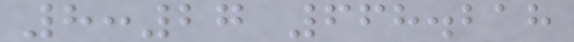8:27 668.218
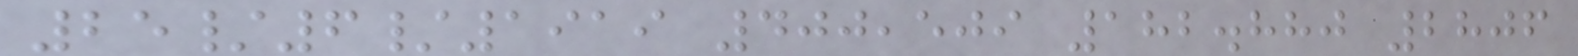25/6/1919 400,509 182.880 2806
